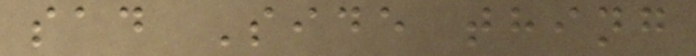sad Side thing
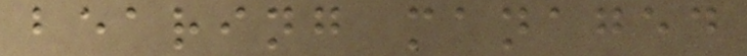bearing managed
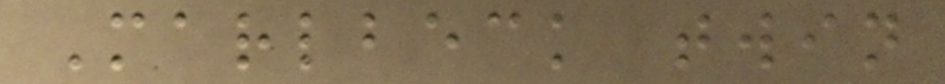Marlbeck twin
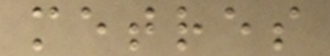metres
